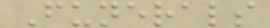Funerals
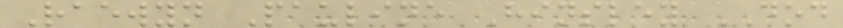Raewyn Pauline Hinsley DOD
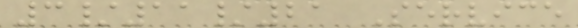3/11/21 Service
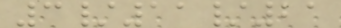3/11/21
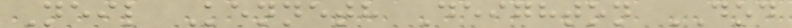Neil Kenneth Deighton DOD
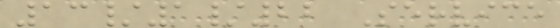13/1/22 Service
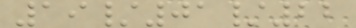19/01/22
